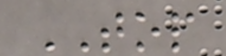TOP
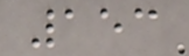153
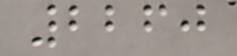2260
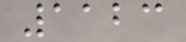1123
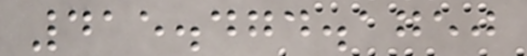415.474.1750
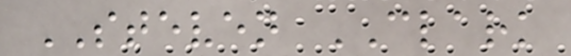STEVEN CLARK
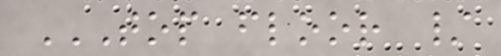TOP FLOOR /
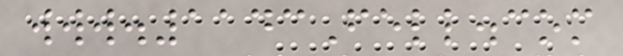www.1143Fell.com
